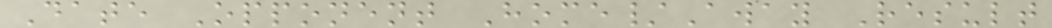Date Opponent Home/Away Result
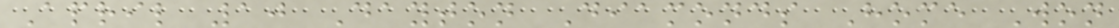April 10 Dayton Diamonds Home Won
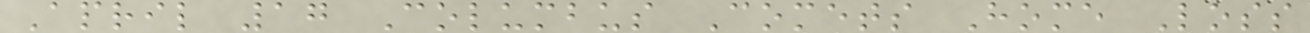April 17 Columbus Comets Home Loss
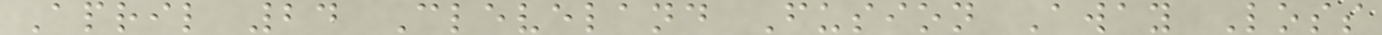April 24 Cleveland Fusion Away Loss
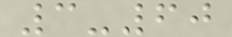3-60
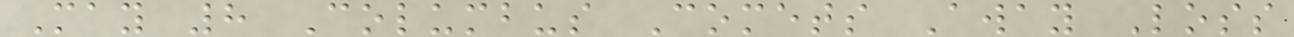May 8 Columbus Comets Away Loss
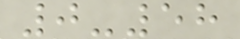0-58
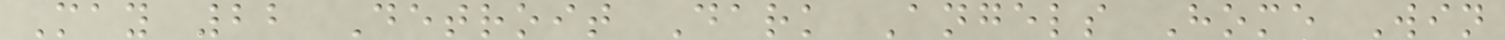May 22 Detroit Dark Angels Home Win
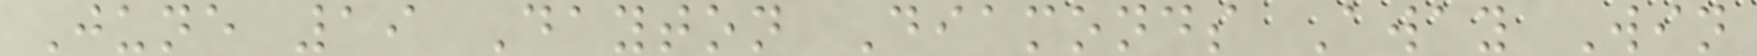June 19 Dayton Diamonds Away Win
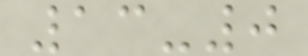13-0
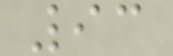93
